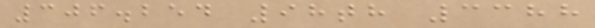306.254 98th 3388
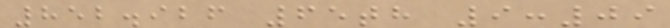852.926 65th 9:09
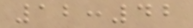12:42
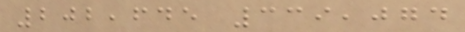202,645 339,074
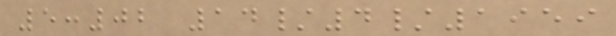5:02 14/4/1959
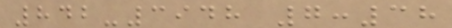842-3948 7:38
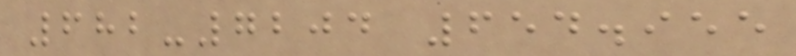682-7204 654.955
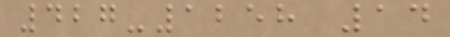427-1258 14
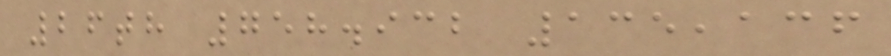26th 758.932 135,136
